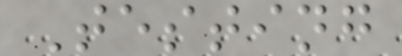Testing
